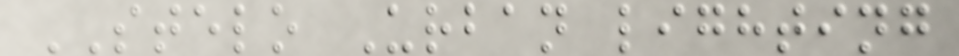STELO Urban lighting
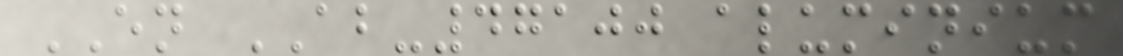EN AB-47100 aluminium
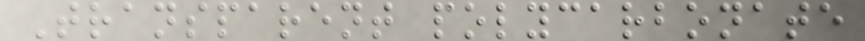Transparent polycarbonate
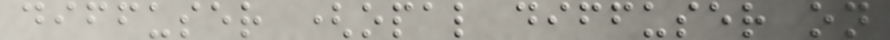diffuser (opal diffuser on
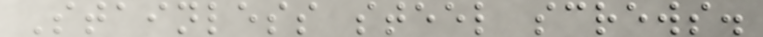Stainless steel screws.
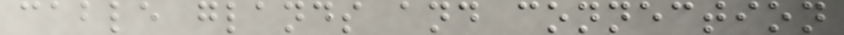cable glands and connection
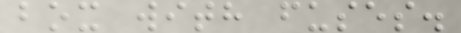box with fuses.
